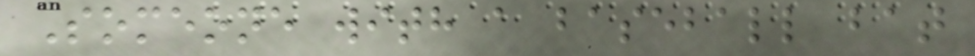Someone with a baseball bat
